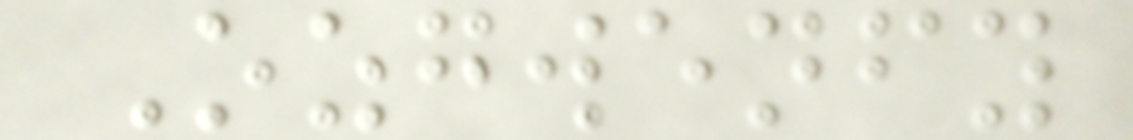Ozgwenfy
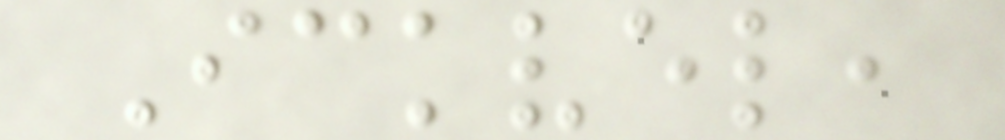Ickvel,
